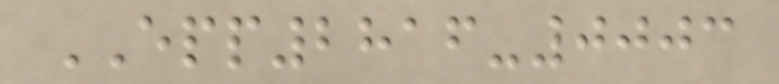EPP2816-0003
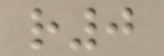r0
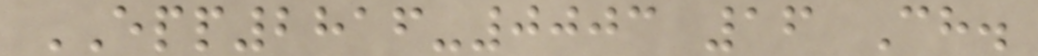EPP2816-0003 16 Ch.
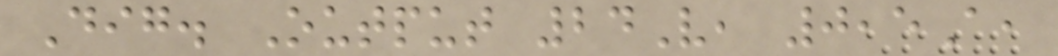Dig. Output 24V, 0,5A,
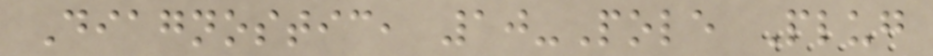Diagnostic, 10-Pole Plug
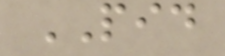PID
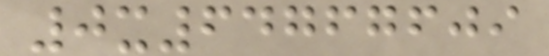0x64767609
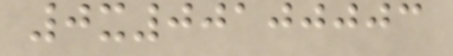0x00100003
